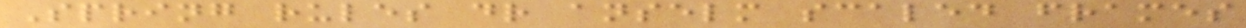Spring rules dr anselm scaled frames
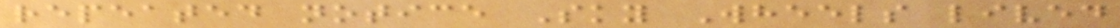repeated notice Sky Wheels lived
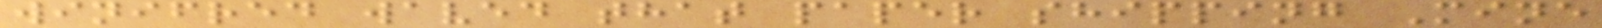winifred waved that paper shipping Mine
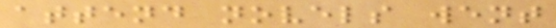attend novels went
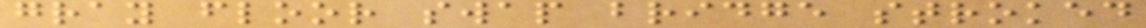gray floor swap bridge stroked
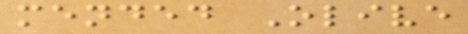mended Olive
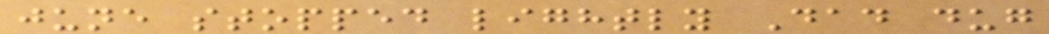june stopped lightly Dad dug
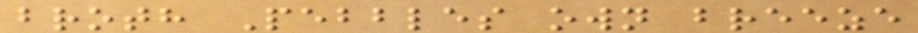broth Pebbles own breeze
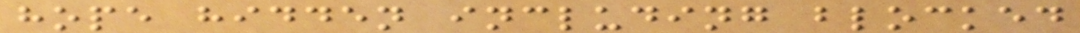hope hidden including blocked
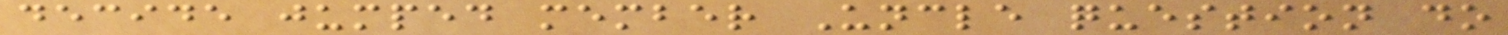decide jumped member Uncle question do
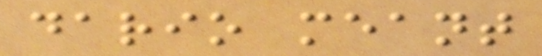dario meant
